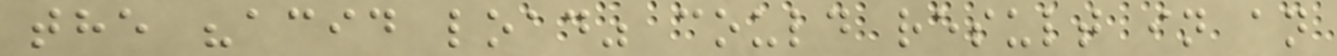the "acid load" could result in an
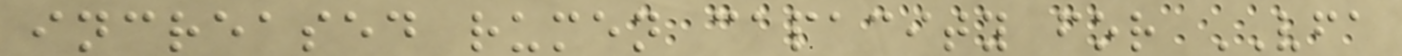increased rumen capacity for VFA
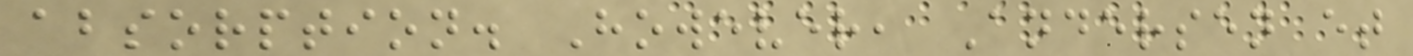absorption. However, Andersen et
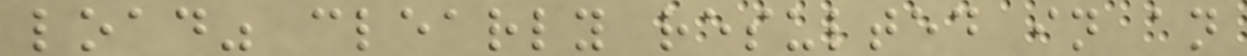load" clearly resulted in an
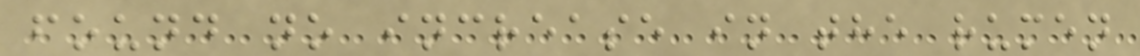found no increase in the rumen
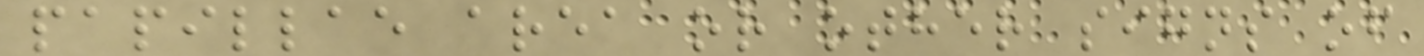papillae area or other signs of
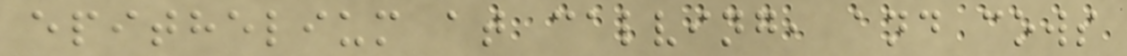epithelium at calving, and cows
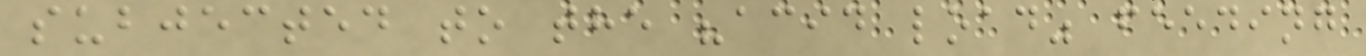subjected to the "acid load" feeding
